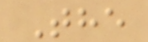The
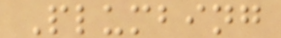Plumbing
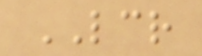LCR
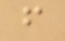f
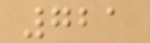721
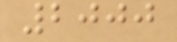2000
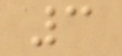3
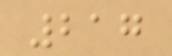217
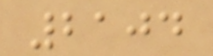2104
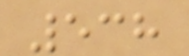538
